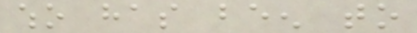who has been to
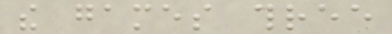the games three
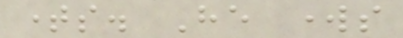times. He works
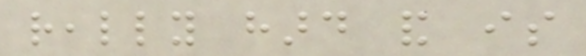really hard and is
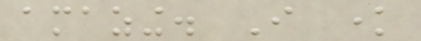amazing. I know
